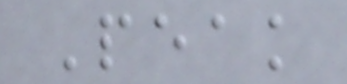Peak
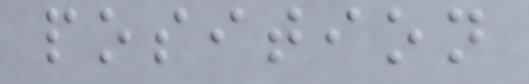position
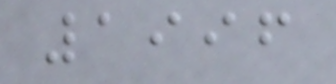1996
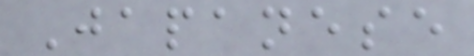Japanese
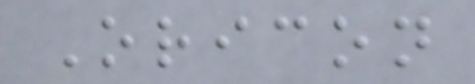Oricon
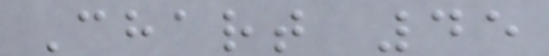Chart 45
